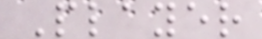Player
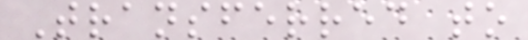Transferred to
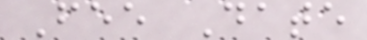Fee Date
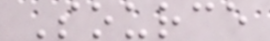Source
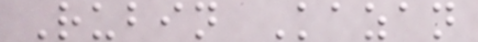Rubin Kazan
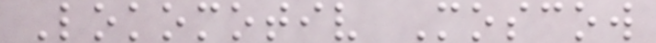Lokomotiv Moscow
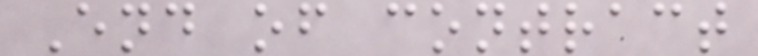End of contract
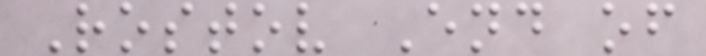Rostov End of
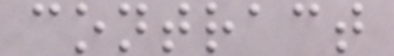contract
